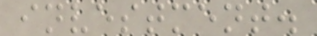investment.
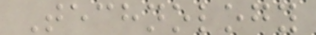Technology
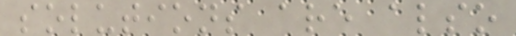solutions are also
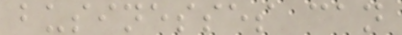businesses can
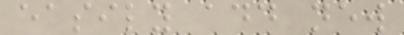easily add new
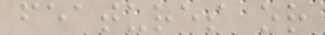features or
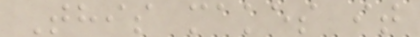This makes it
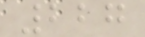227
